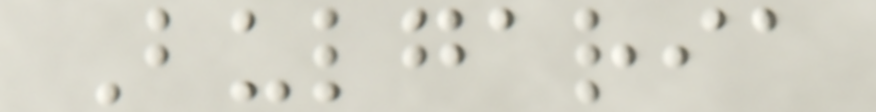Bulgaria
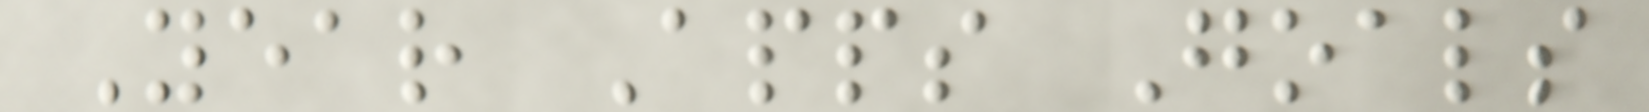Year Apps Goals
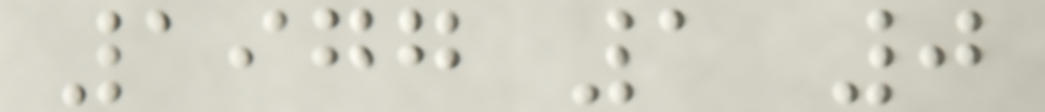1977 1 0
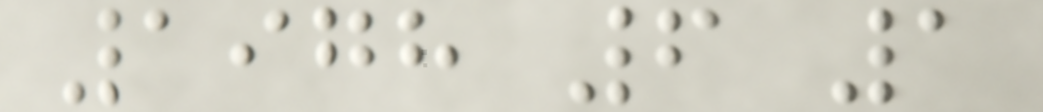1978 6 1
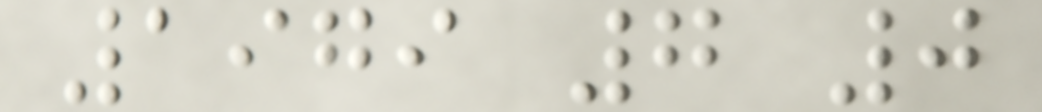1979 7 0
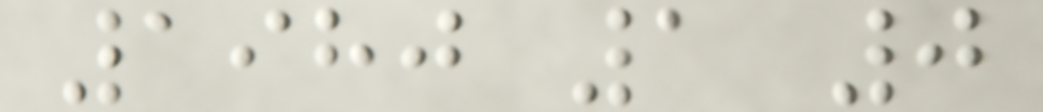1980 1 0
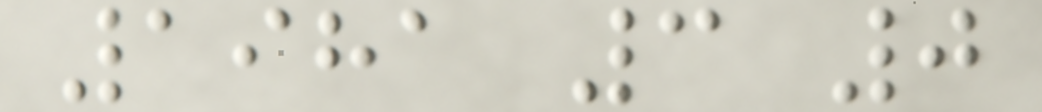1981 3 0
